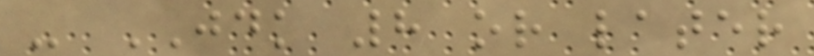- JDK 8 or later
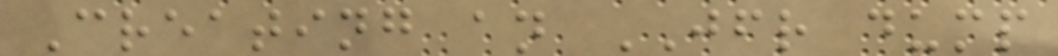Creating an JFR dump
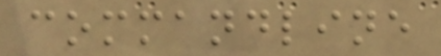commandline
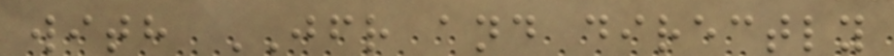with JFR and directly
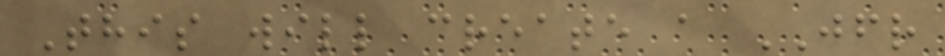This will create a JFR
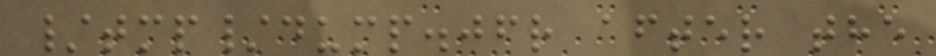/tmp/dump.jfr after the
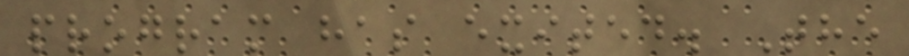program has exited. The
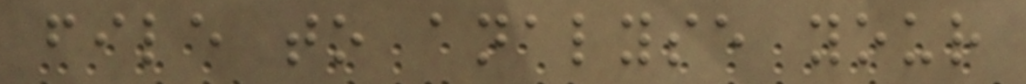file to analyse your
